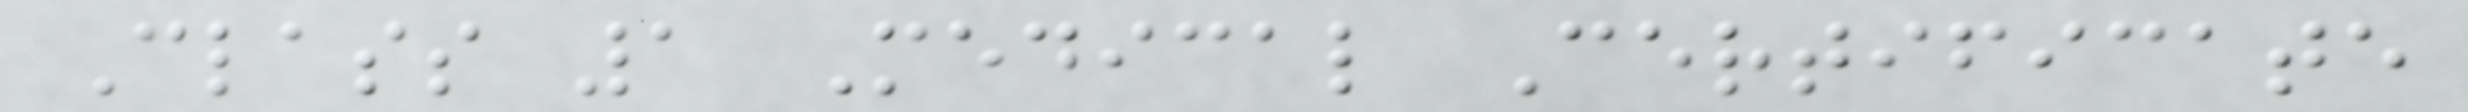Class 1 Medical Certificate
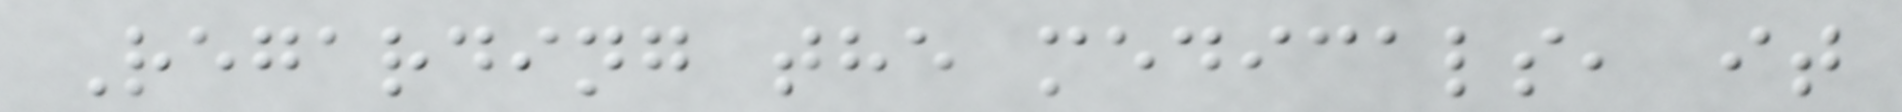Regarding the medicals, it
